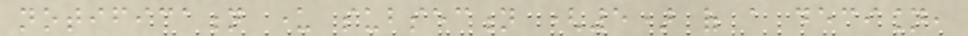notification under subsection (5) of a decision,
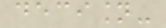decision-
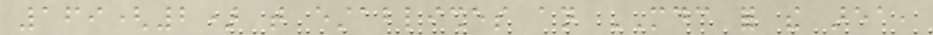169(2) that establishes an MDC for the area,
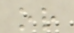or
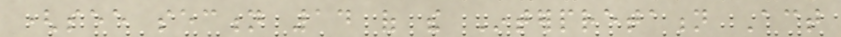(see section 14 of the Interpretation Act
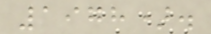1978).
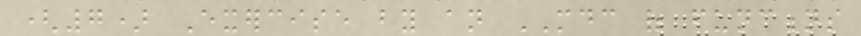(7) Exercise by an MDC of functions
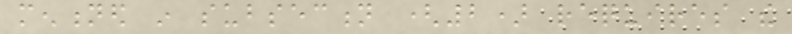mentioned in subsection (2) requires the
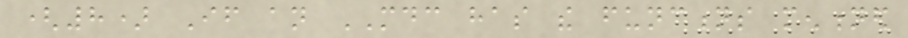(8) If an MDC has the functions mentioned
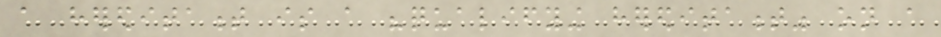a hereditament is a "qualifying hereditament" on a
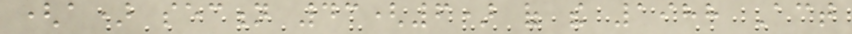(a) section 43(6) of the 1988 Act
